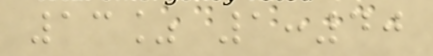13% 1:40
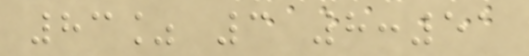83% 3 8:51
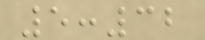5:32
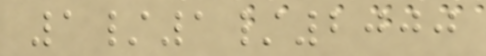1/1/2000
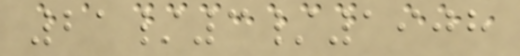21/3/1908
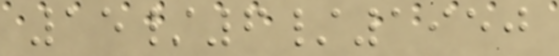15/6/1950
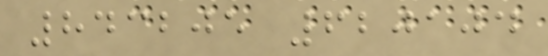843205 620104
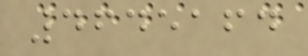4645164
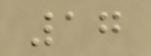17
